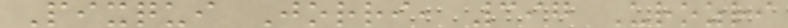Pixqui Jorri, 397 Urozri
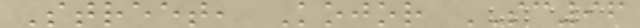Street, Kojor SC96
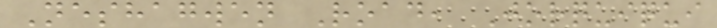Neshagwen Road, Jorquiqui
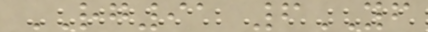RG91 6YF
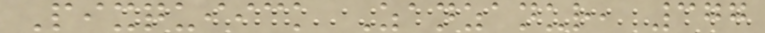Pixquiick Zanzanur, 377
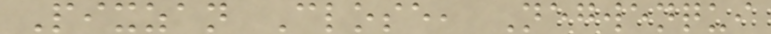Pixzan Close, Negwenqui
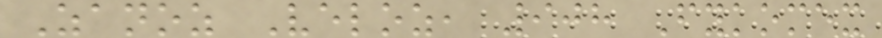Zanoz Veloz, 908 Fykomex
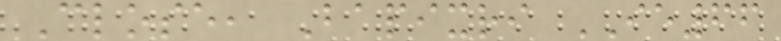Close, Bapixri IE66
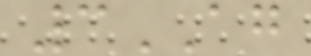3AG
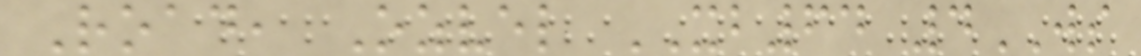Road, Ozvel XB64 4WS
